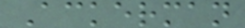Ackerman
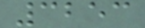3253
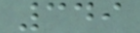349
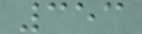353
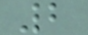2
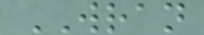WRAN
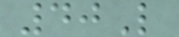40L
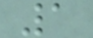1
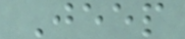Jeep
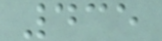435
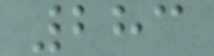283
